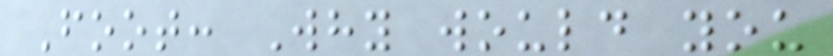Foot: Why would you
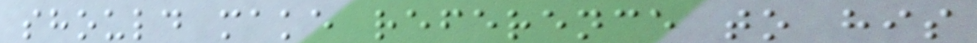should make reference to his
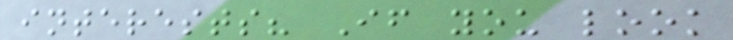interests? If you look
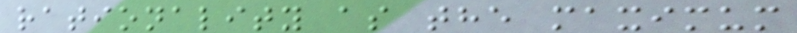rationality as the maximum
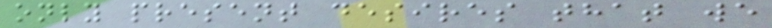only present desires that we
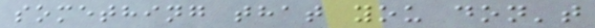something that you don't
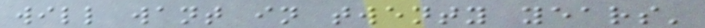will want in twenty years'
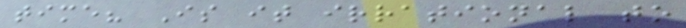time? Is it irrational to
